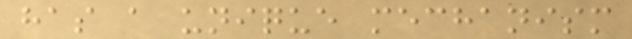has a unique mechanism
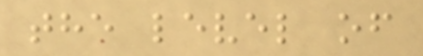the level of
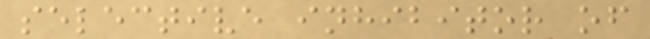selective inhibitor of
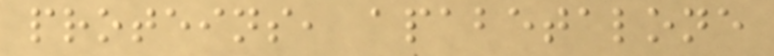proteins, apabetalone
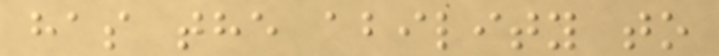has the ability to
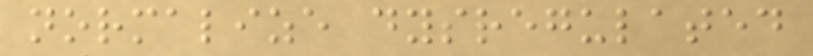normalize dysregulated
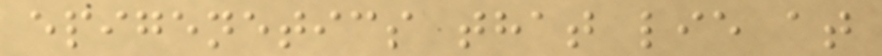epigenetics that lie at
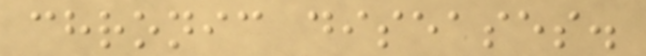chronic diseases.
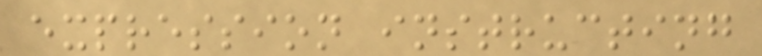expression instructing
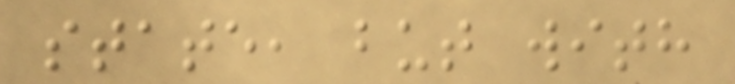state, but with
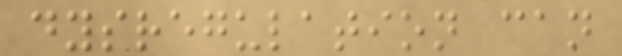dysregulation can
